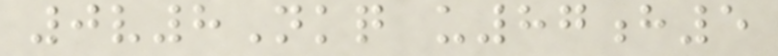0v8Nkq u87h5
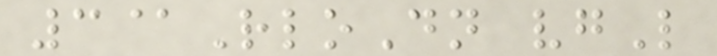3@RloDn vgL
